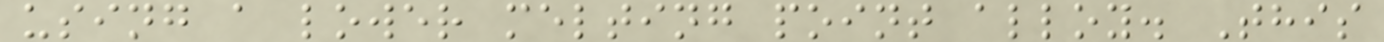using a lower melting point alloy. This
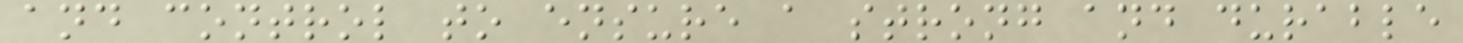and control to ensure a strong and durable
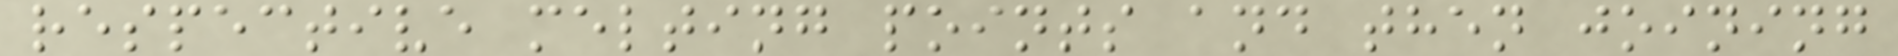respective melting points and then joining
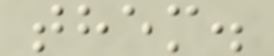them.
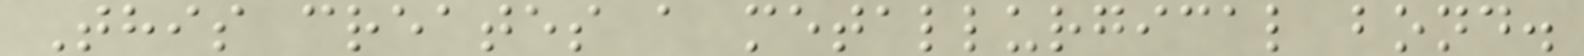This creates a metallurgical bond.
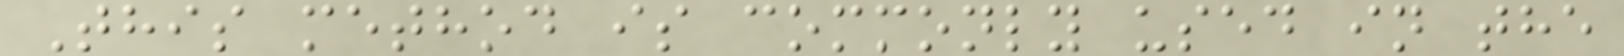This method is commonly used in the
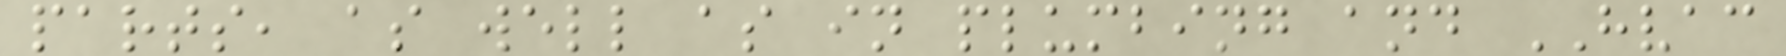parts, as well as in plumbing and HVAC
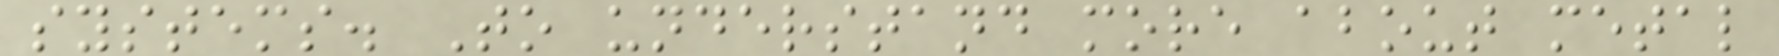systems. To understand more about metal
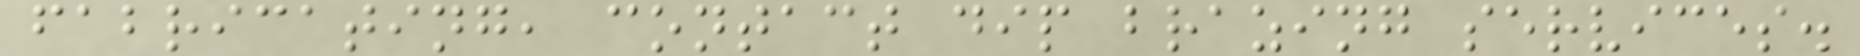fabricating, contact dip brazing services.
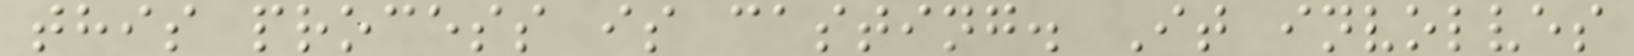this process is casting. It involves
